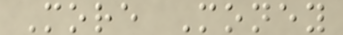More Money
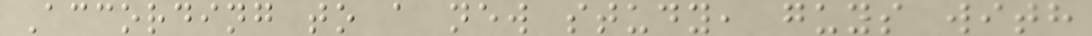According to a new study, guys with
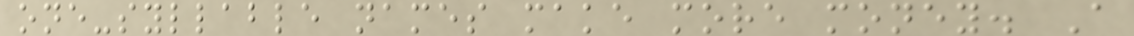one-syllable names make more money. A
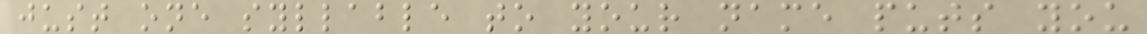just one syllable to your name puts you
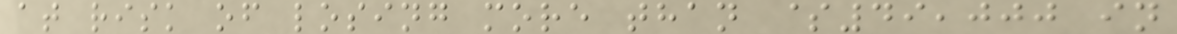at risk of losing more than $49,000 in
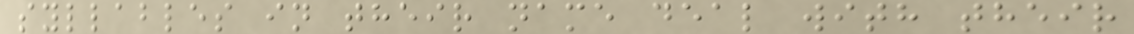syllables in their name deal with their
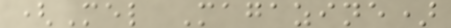(Mel Magazine)
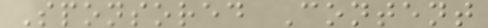Sponsored Content
